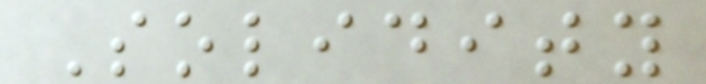Solidity
